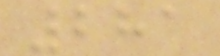281
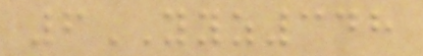6YYZ348
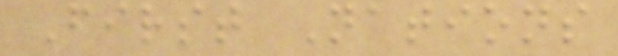First Nations
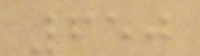650
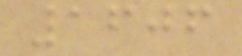1606
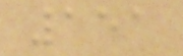151
